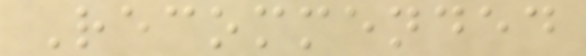Recommended
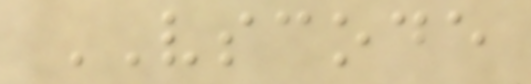VSCODE
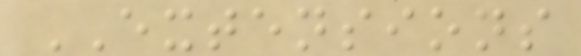EXTENSIONS
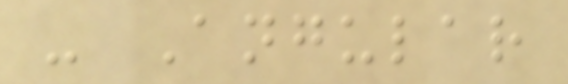- Angular
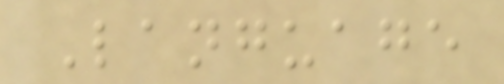Language
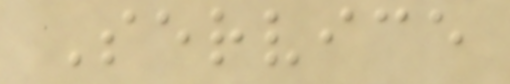Service
